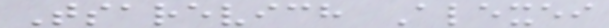Tsarevich Alexei
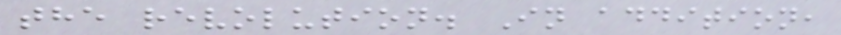the revolution. In addition,
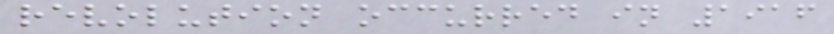revolution occurred in 1916
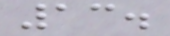13.
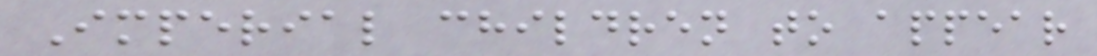Imperial children to appear
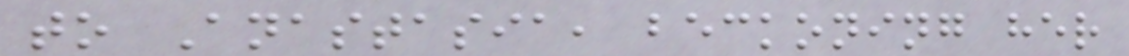to Anastasia, beckoning her
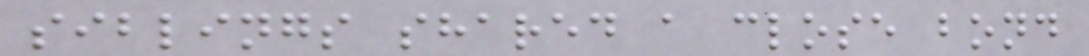siblings shared a close bond
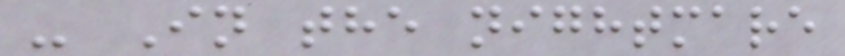- In the nightmare
